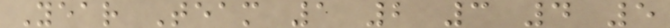Year Team 1 2 3 4 5
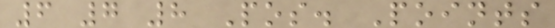6 7 8 Pos. Points
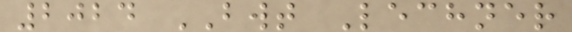2024 BWT Lechner
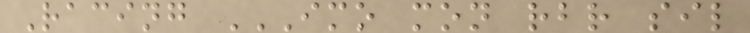Racing IMO MON RBR SIL
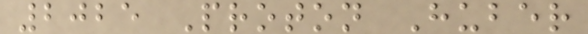2025 Proton Huber
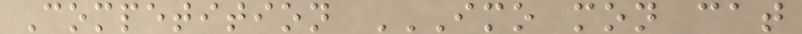Competition IMO MON CAT
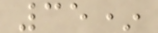35*
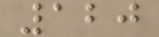120
